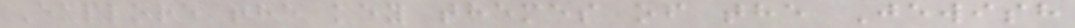Explore the key themes of the Jewish
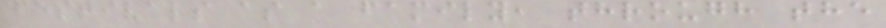festivals as a family, through the
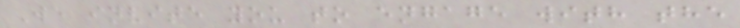We invite you to engage with the
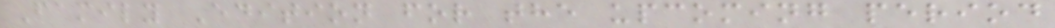Family Edition for the upcoming period
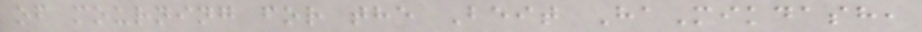of mourning for the Beit HaMikdash,
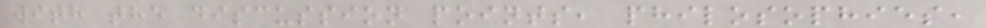with the discussion points, philosophies,
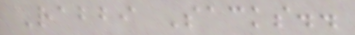Rabbi Sacks..
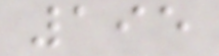195
